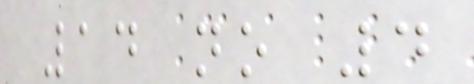14 no 4
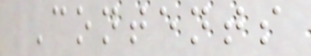Contents
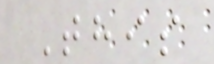This
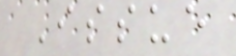Issue
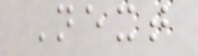Next
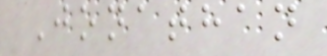Jonathan
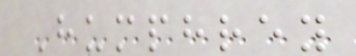Humphrey
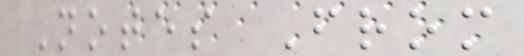Notes From
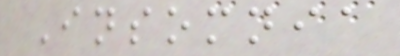Insomnia
